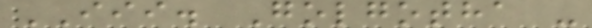III. Golgotha -
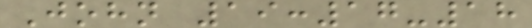John 19:17-18
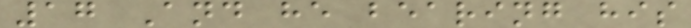17 And he bearing his
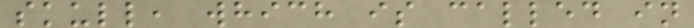skull, which is called in
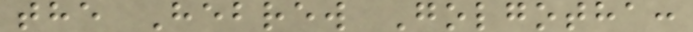the Hebrew Golgotha:
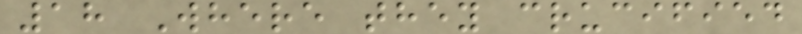18 Where they crucified
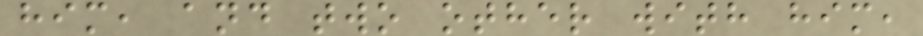him, and two other with him,
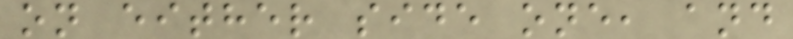on either side one, and
